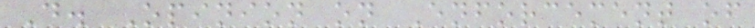D. Opinion on Enforcement of
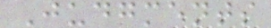Judgments
